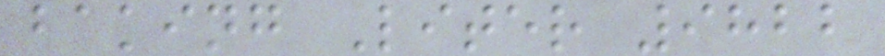baking Liter 9822
